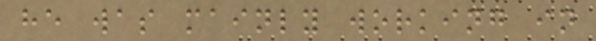he was mainly working in
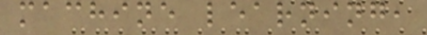machine learning,
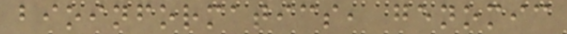bioinformatics, genomic
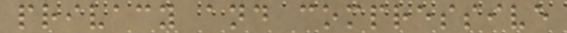privacy and compressive
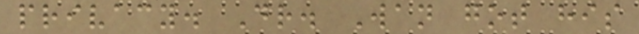privacy. Dr. Wan got his
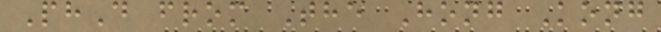PhD from The Hong Kong
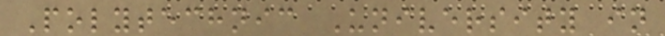Polytechnic University in
